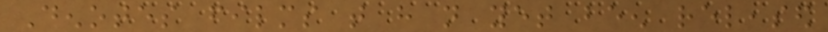Denotes films that have not yet been released
